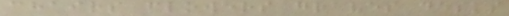chairs flowers graves desks
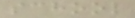school
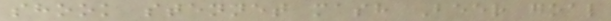shook stennet mash Beer goal
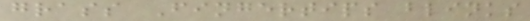grass Fingertips blinks
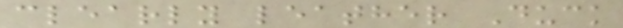clearly leather Duck
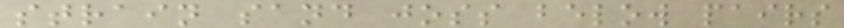strain sand joss below pairs
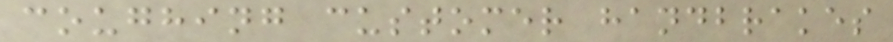coughing customer handbrakes
